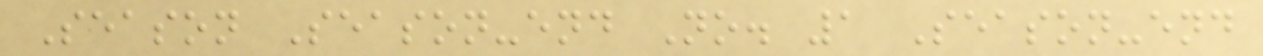Season Season-end No. 1 Season-end
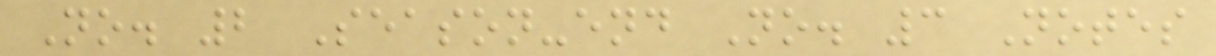No. 2 Season-end No. 3 Notes
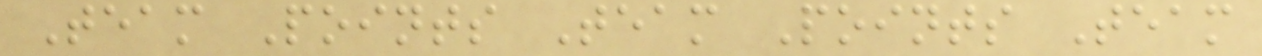Team Points Team Points Team
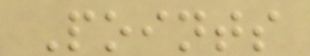Points
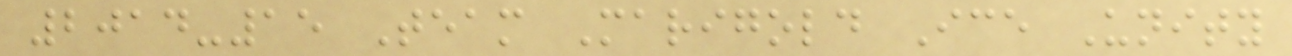2014-15 Team Marigold Ice Unity
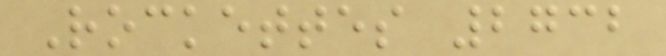Rockettes 2732
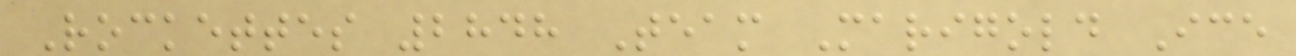Rockettes 2848 Team Marigold Ice
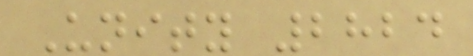Unity 2824
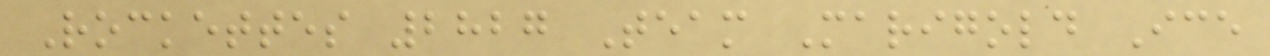Rockettes 2827 Team Marigold Ice
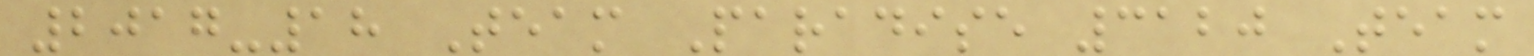2017-18 Team Paradise 3120 Team
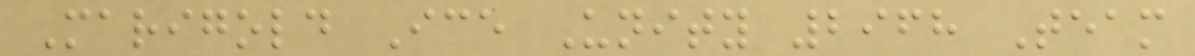Marigold Ice Unity 2968 Team
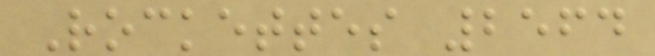Rockettes 2564
